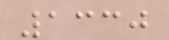1330
